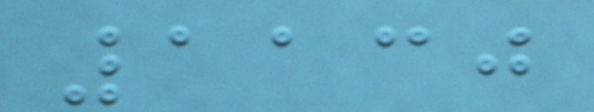1130
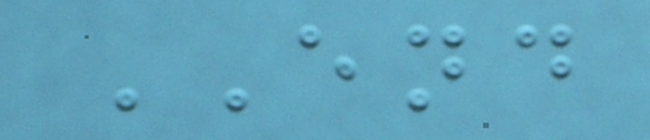END
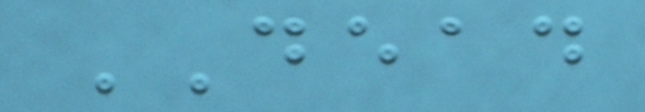DEAD
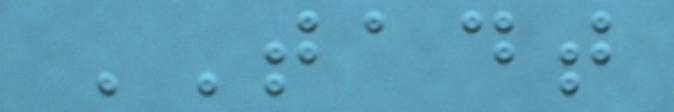TADT
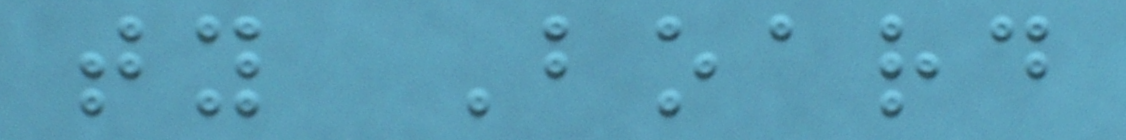ty Board
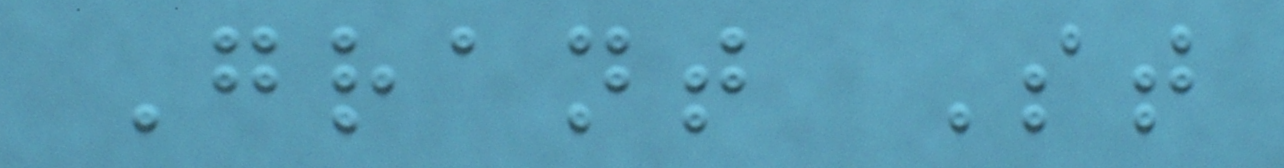Grant St
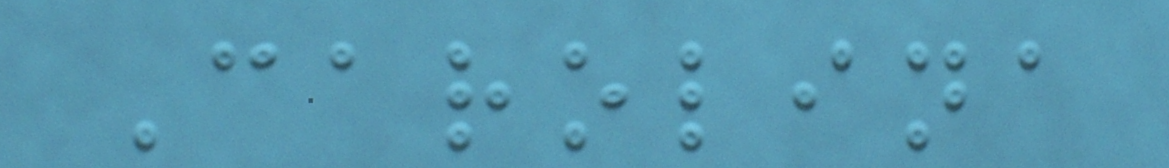Carolina
